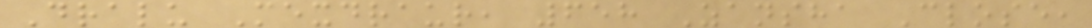Dralu Mexdraur, 658 Zansha Close,
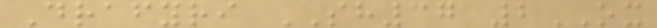Drafyri SH37 2OX
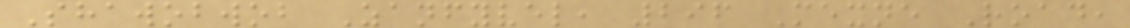Shawobwob Zanfyvel, 296 Mexne Road,
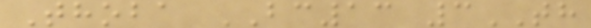Thoba BC13 3TH
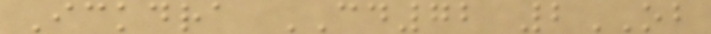Ickdra CD72 2OB
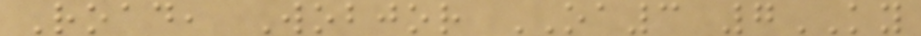Road, Wobjor OA3 7KY
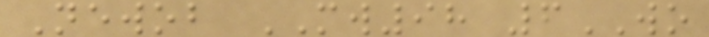Newob MW98 6WO
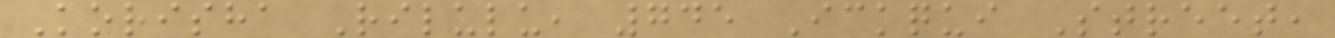Korisha Rilulu, 745 Ickqui Street,
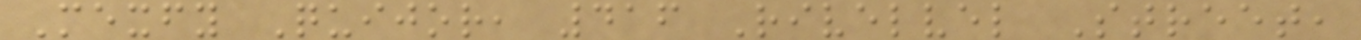Mexfy Quijor, 416 Rivelvel Street,
